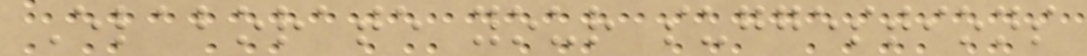Elaborate your suggestions
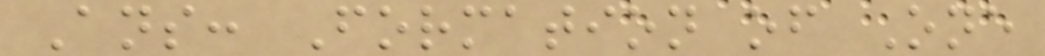Ans: Formation of One
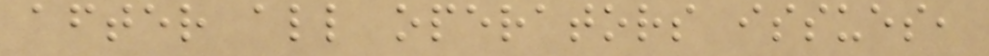after all operators issues,
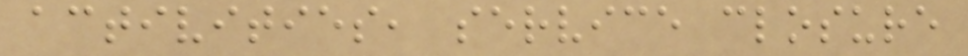activities, service closure
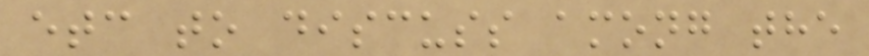etc to discuss among the
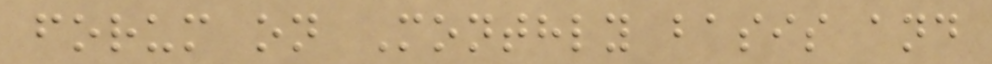forum on Monthly basis and
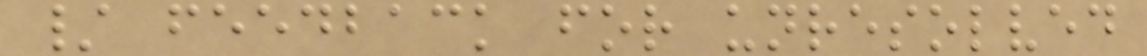/ feedback for unresolved
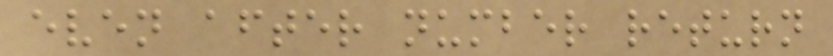even after number return
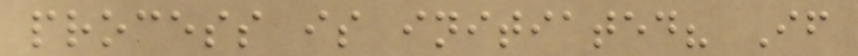process is initiated? If
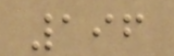196
